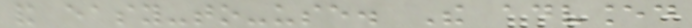and easy-to-use. The advanced
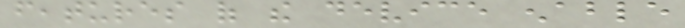features of the device enable
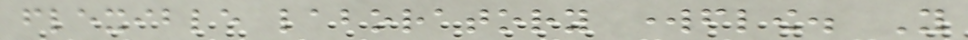flexible laboratory workflow. You
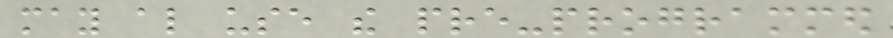may also use the pre-programmed
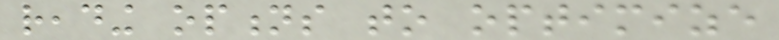reading options to optimize
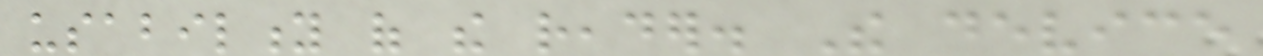usability of the reader. The device
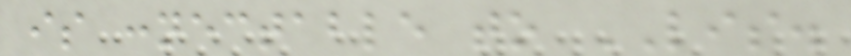is connectable to LIS.
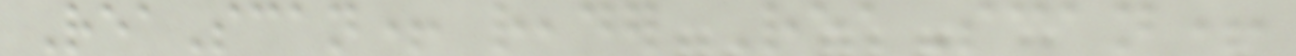ReaScan+ reader ReaScan+
